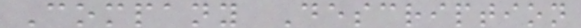Company Description
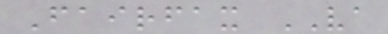Fairfax VA
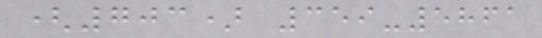(703) 359-5861
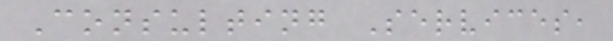Consulting Services,
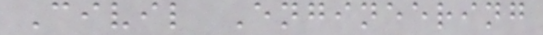Civil Engineering
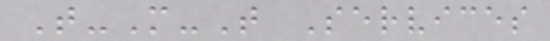T-M-T Services
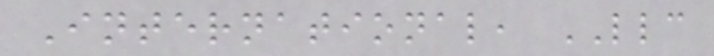International, LLC
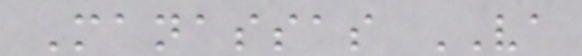Manassas VA
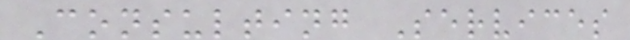Consulting Services
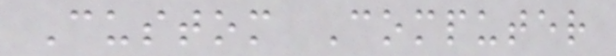Custom Computer
